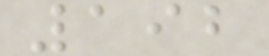192
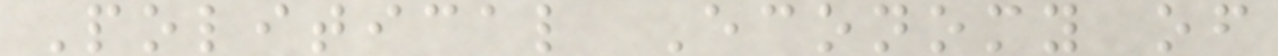Political Economy of
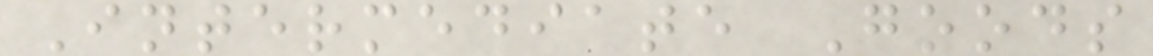Intermediate Goods
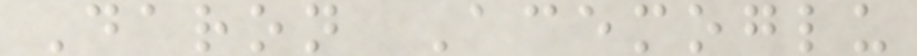Daron Acemoglu
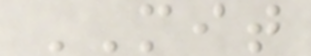MIT
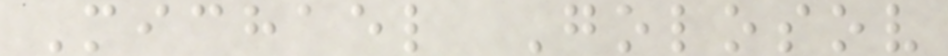Michael Golosov
